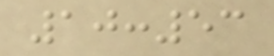10:53
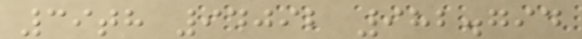39th 94092 982.794
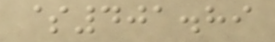$401.89
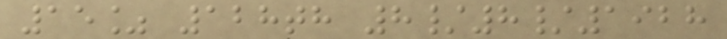15% 128th 8/8/1928
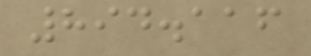894.116
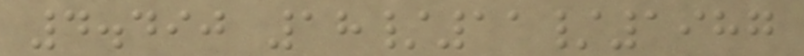4.490 18/11/1987
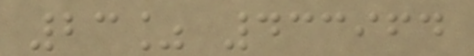23% 433964
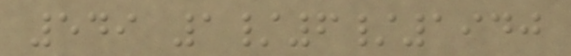549 1/6/1940
